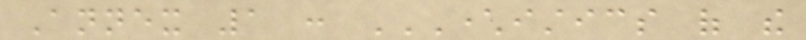Annex 1 : CHARACTERISTICS OF THE
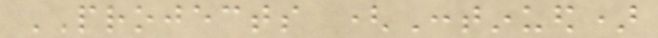PROJECTS (Continued)
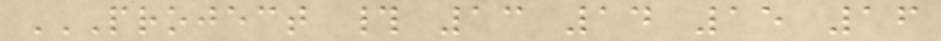PROJECT # 13 14 15 16
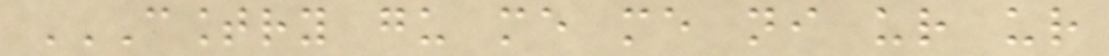COUNTRY GU ME ME NI UR UR
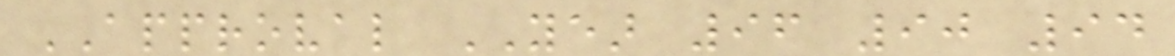APPROVAL YEAR 96 90 94
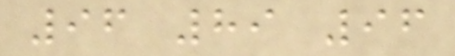96 89 96
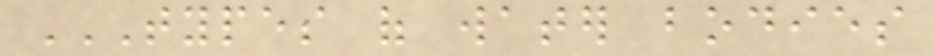TYPES OF WATER BODIES
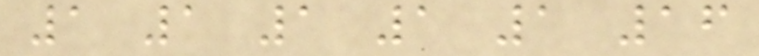1 1 1 1 1 16
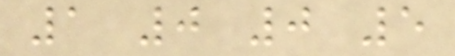1 0 0 5
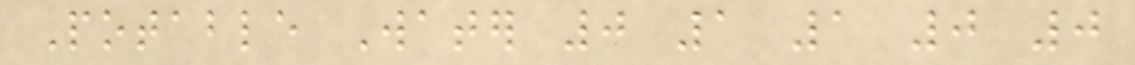Potable Water 0 1 1 0 0
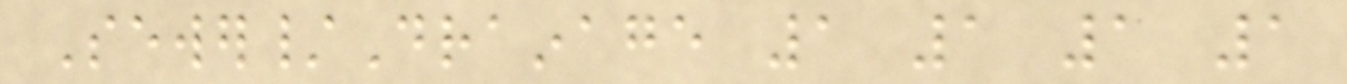Sewer/Drainage 1 1 1 1
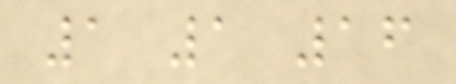1 1 16
